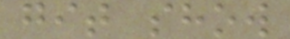git show
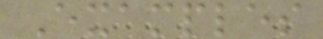Examples
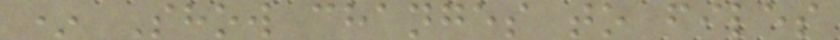* Show changes to files
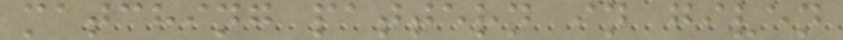matching pattern in given
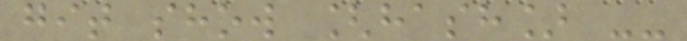git show [hash] --
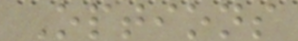Options
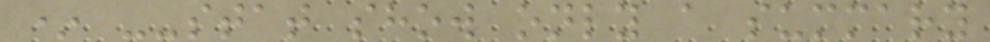* --stat show only a summary
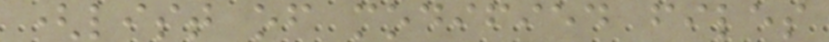(list of modified files
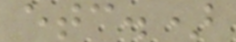etc.)
